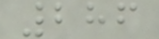286
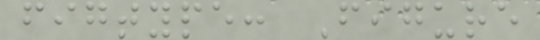figtype: Figure
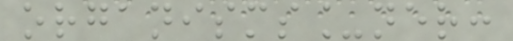organisms_ner:
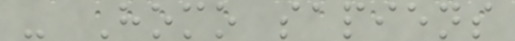- Homo sapiens
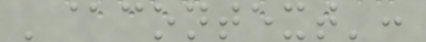'@context':
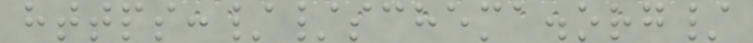https://schema.org/
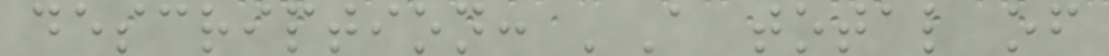description: 'A total of
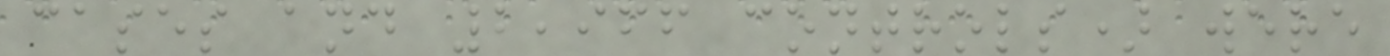cases and 2,966 controls) were
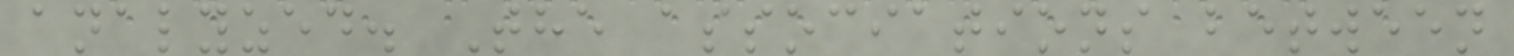analyzed. The associations between
